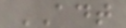ADT
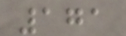171
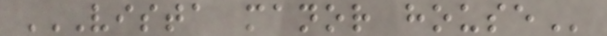VISTA MANOR HOUSE
